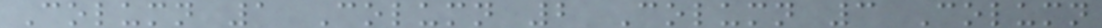Column 1 Column 2 Column 3 Column
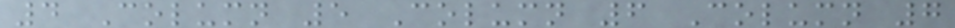4 Column 5 Column 6 Column 7
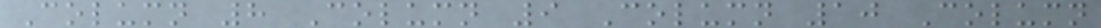Column 8 Column 9 Column 10 Column
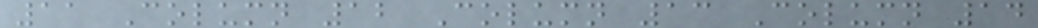11 Column 12 Column 13 Column 14
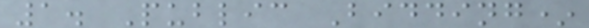1. Public Bidding*
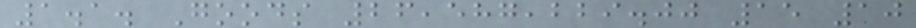1.1. Goods 26,587,229.00 15 10
